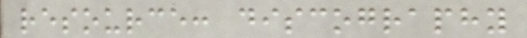resource: discography
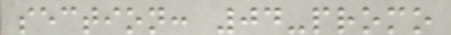section: 04-promo
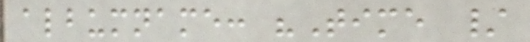albumname: "Time /
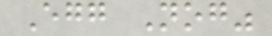Egg Nog"
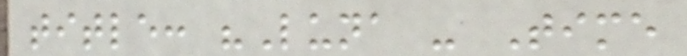title: "Luna - Time
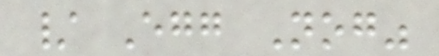/ Egg Nog"
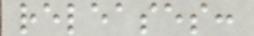releases:
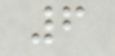6
